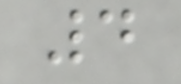4
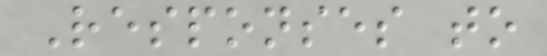Responses to
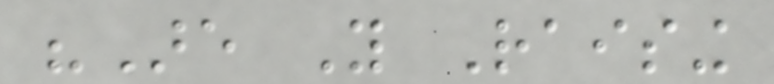"Are You Raising
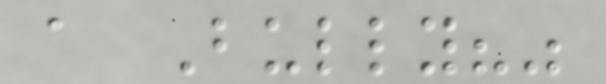a Bully?"
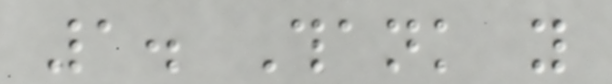1. Thank you
